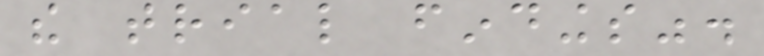the trial findings".
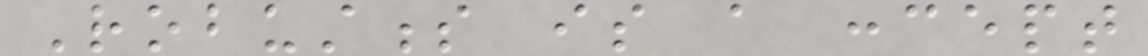Robustness is a concept
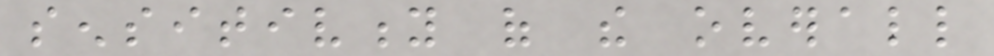sensitivity of the overall
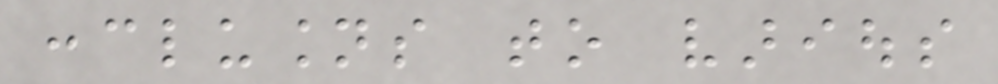conclusions to various
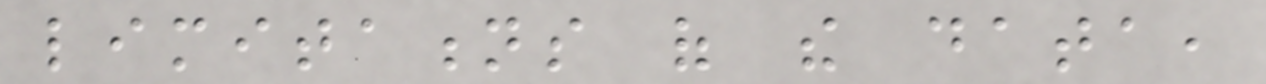limitations of the data,
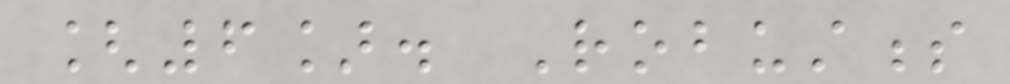[6]. Robustness
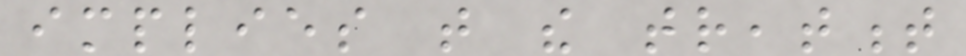implies that the treatment
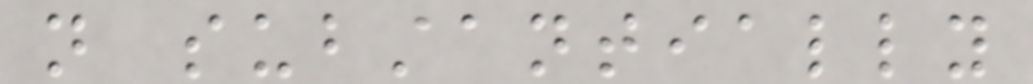not substantially
